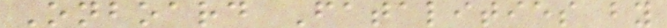Onboard Fatalities by
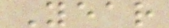Year
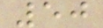50
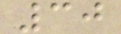30
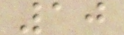10
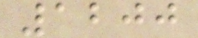1200
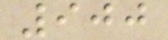900
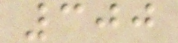300
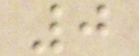0
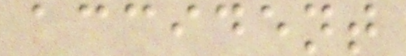accident
